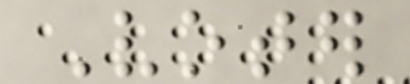Voter
